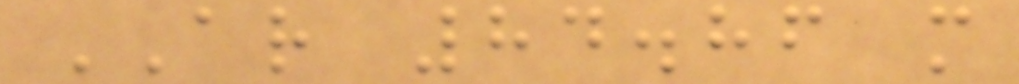AR 84.86 m
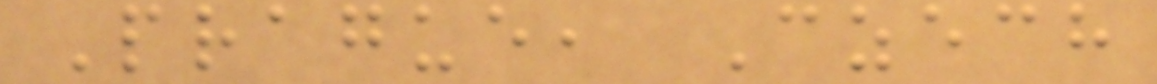Prague, Czech
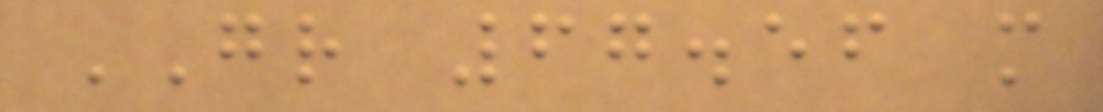GR 67.56 m
